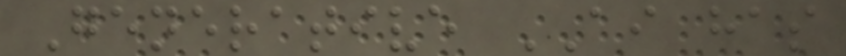Generative AI has
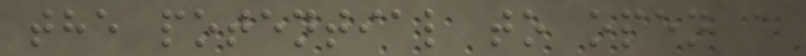the potential to open a
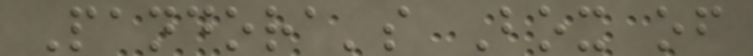Pandora's Box of
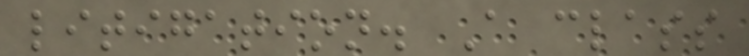litigation. A class
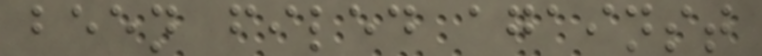been filed against
